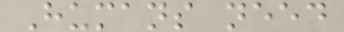Humans need
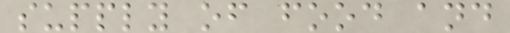supply of food and
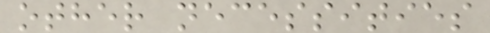other necessities
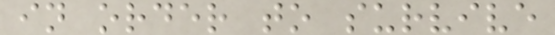in order to survive
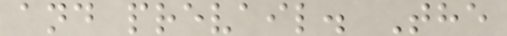and prevail. The
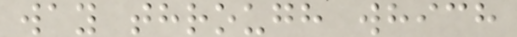way through which
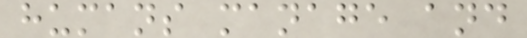humans manage and
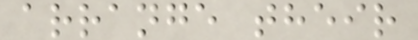arrange their
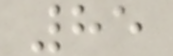85
